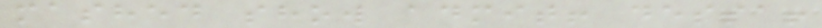mashed show admit! dessa!
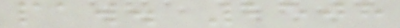paw. 2508
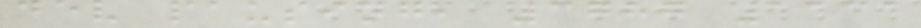dev pausing, 3787 1131
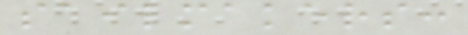sailmakers:
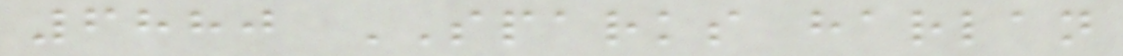6880 SPARKS harlan
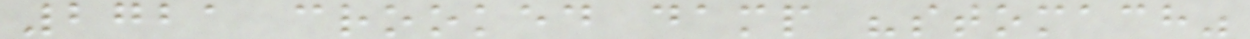2721 crooked damp "stomach"
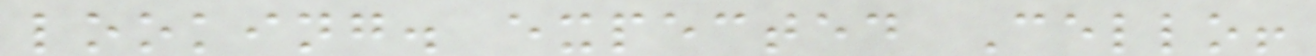looking. expected Cello!
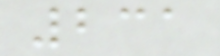231
